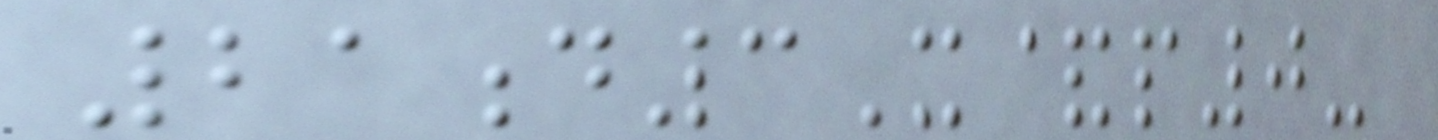21d3X&p0-
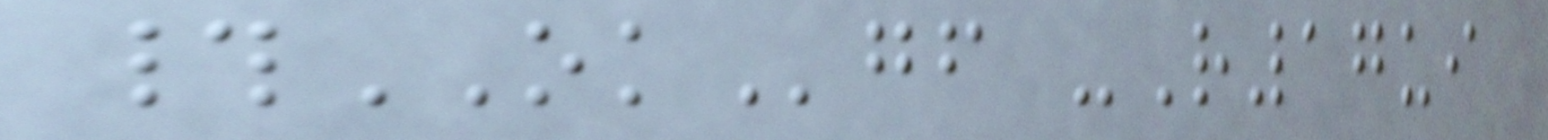#OKgf -R17ui
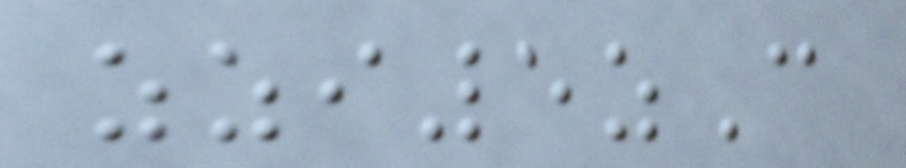zzi5zC
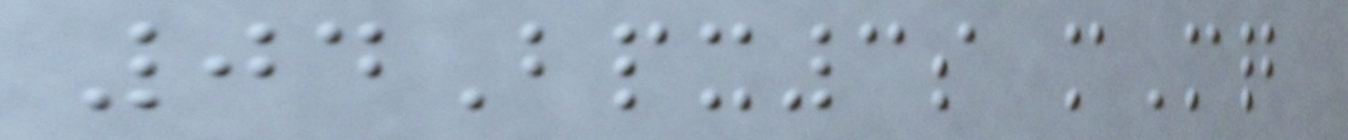04Bpx3s mMq
